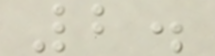2.
